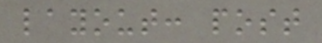layout: post
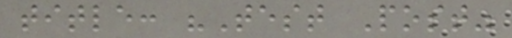title: "Test Post"
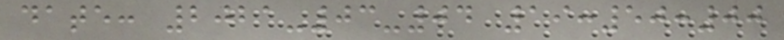date: 2021-03-04 19:50:00
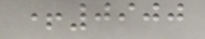+0900
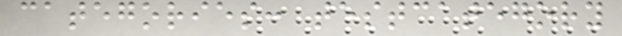categories: testcategory
